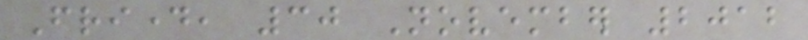Friday, 30 November 2012
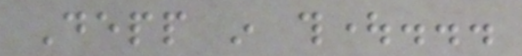Depp in thought...
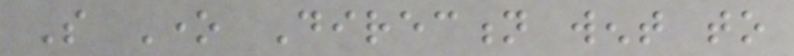So One Direction went to
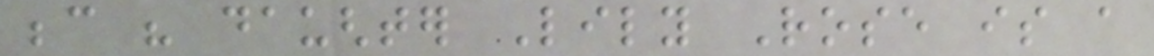because his daughter Lily Rose is a
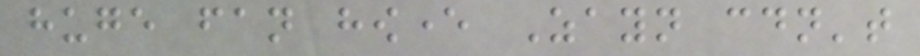huge fan however Zayn couldn't
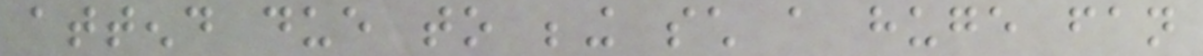attend due to being such a huge fan
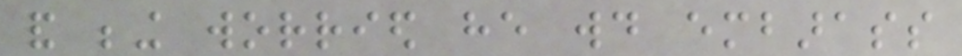and being worried he would embarass
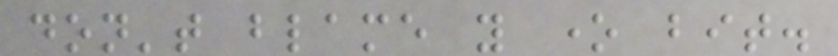don't blame you one bit.
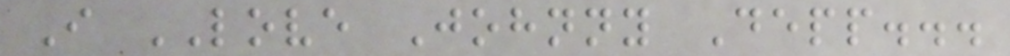I LOVE Johnny Depp...
